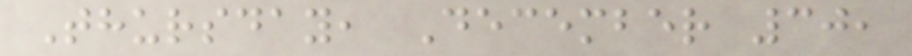Thursday, December 30,
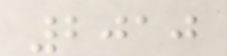2010
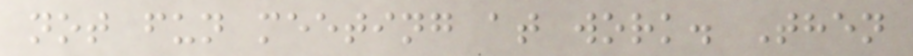not fun meeting at work. Then
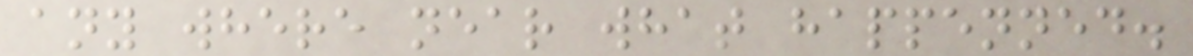any where near what happenned.
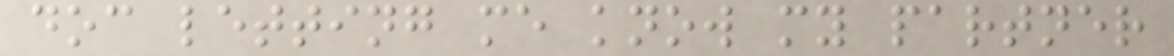doc letting me know my partner
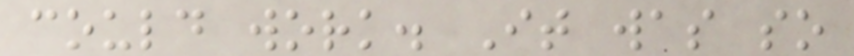could work. It was so
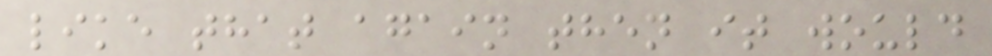like that again then it would
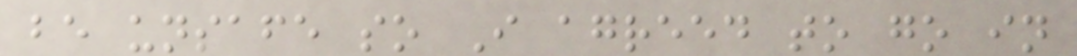be unsafe so I agreed to go in
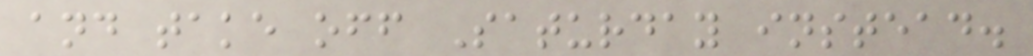and take off Saturday instead.
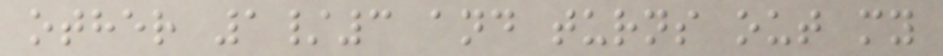other 1/3 and turns out my
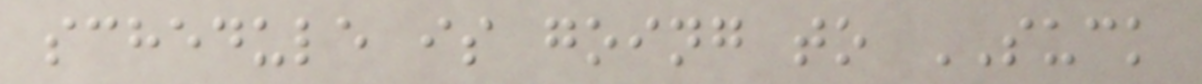schedule is going to SUCK
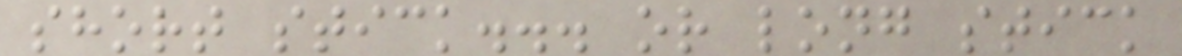short stick... or long stick
